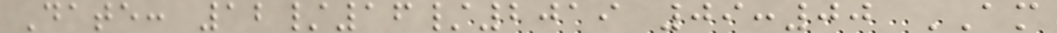Date: 12/16/2019 09:00 AM
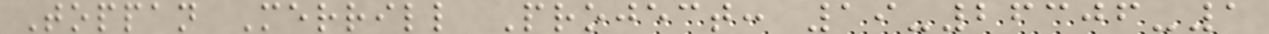Toppan Merrill Project: 19-26306-1
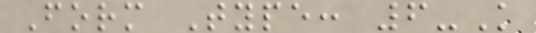Form Type: 6-K
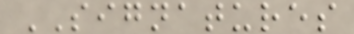SIGNATURES
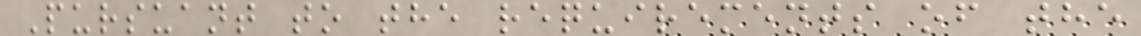Pursuant to the requirements of the
